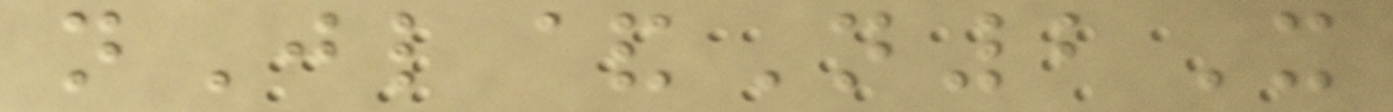nJl&N2X
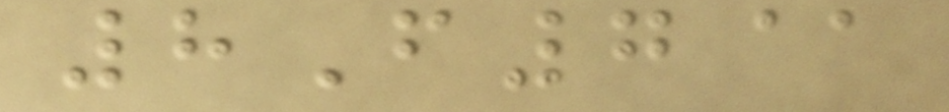8F7@
